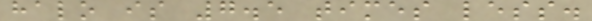halo is 7.5 times less.
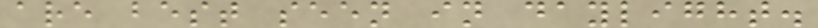are best seen in daylight.
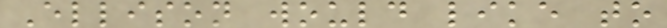Ellison would like to
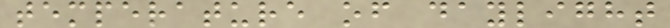temperature of daylight
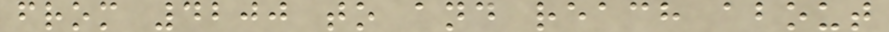from 4200 to and reach about
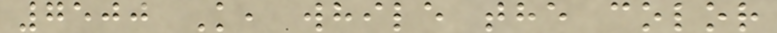7500 K, while the color
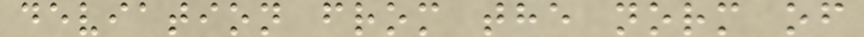deviation from the norm of
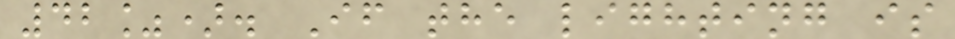42%). If the lighting is
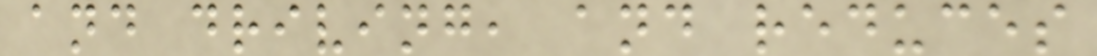and driving, and reduces
